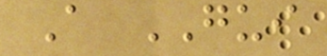A GUI
